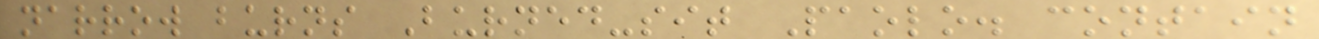narrow burns Burned-sit Paolo. contain
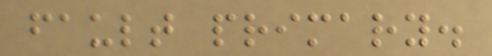fault primary.
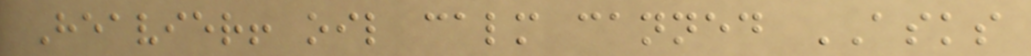Heavier! oil calm canned ASKS
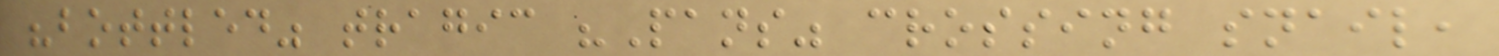"bottled" tragic "Pans" crossing snail,
